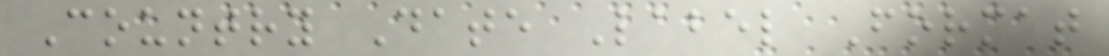Country Date Label Format
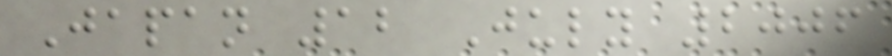Japan 12 July 2006
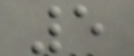5
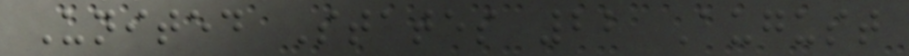United States 22 August
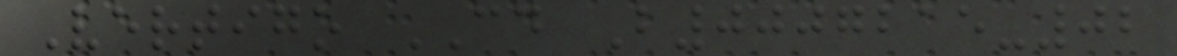Vertigo CD B0007215-02
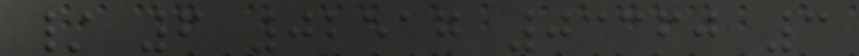/ 6 02517 03360 3
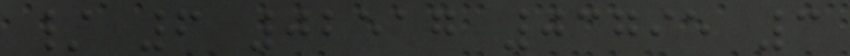/ 6 02517 03795 3
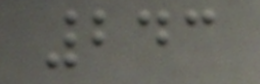243
